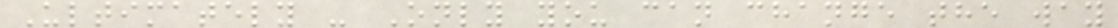Ultimately - Only you can change the way
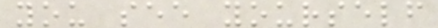you see yourself
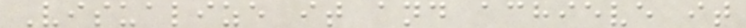Visualize it and achieve it
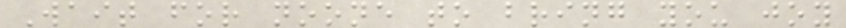Wait for noone to bring you joy
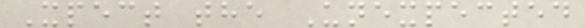Xpect the Unexpected
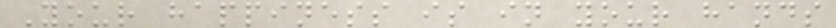Your happiness is in your hands
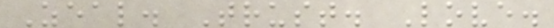Zeal. Trust. Love.
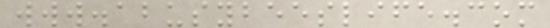www.abusybeeslife.com
